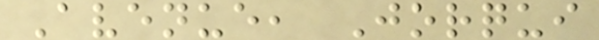Avenue, Jorqui
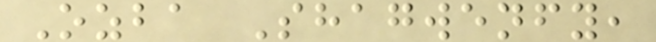Ozba Shagwenfy,
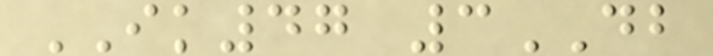IK47 3DB
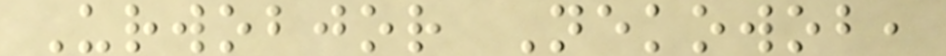Urwobjor Nekowob,
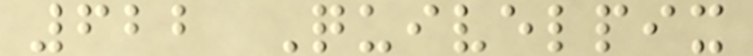622 Quivelpix
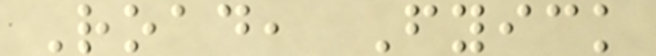Road, Fyick
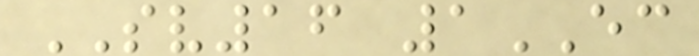SV16 1EC
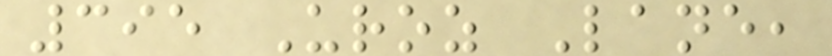395 Uroz Lane,
